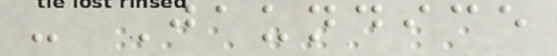- Jaundice
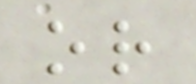or
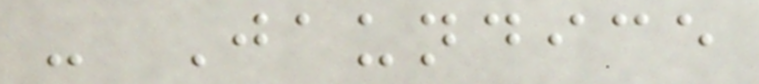- Jaundice
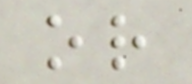or
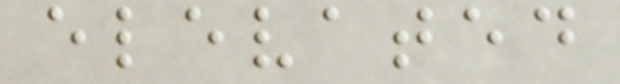elevated
